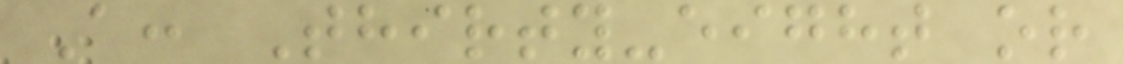A: Thirty-eight or
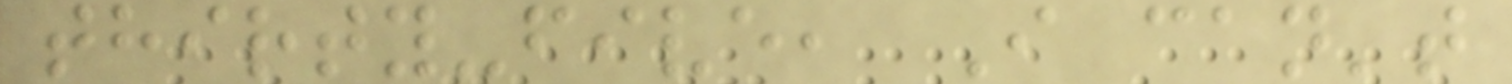thirty-five, I can't
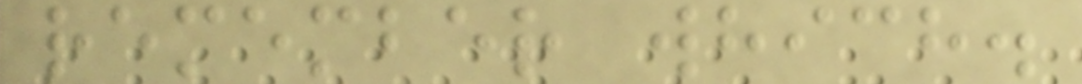remember which.
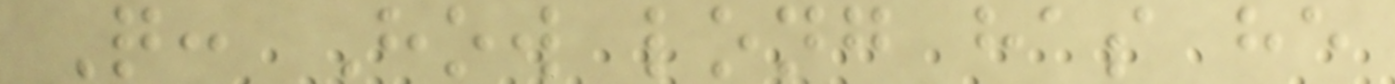Q: How long has he
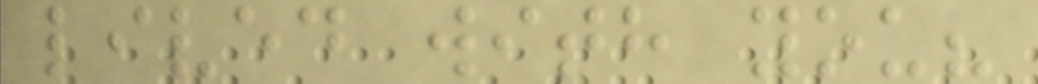lived with you?
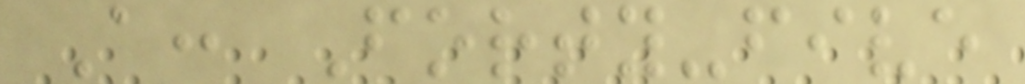A: Forty-five
